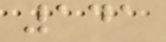141
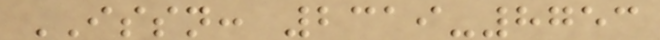ISSN: 2319-8753
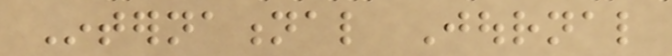International Journal
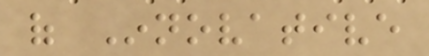of Innovative
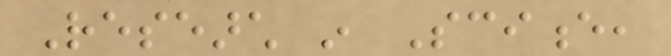Research in Science,
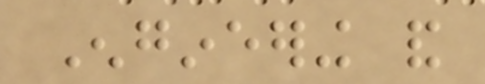Engineering and
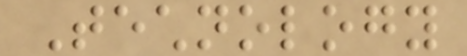Technology
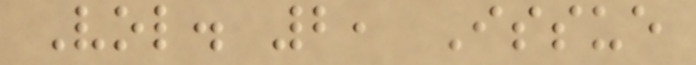Vol. 2, Issue
